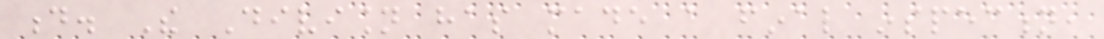d. The Division has made a final inspection,
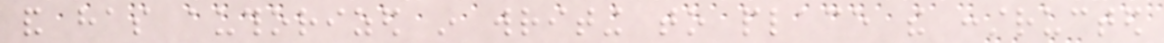and has authorized in writing to place the constructed
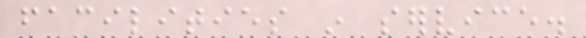facilities in service.
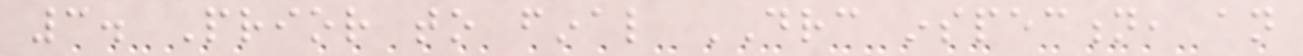3. Prior to final DRC inspection, an
